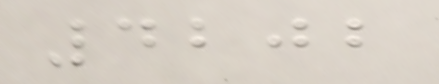4202
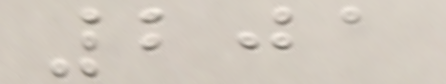201
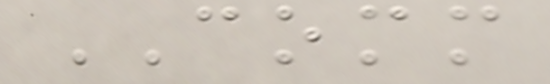COMM
